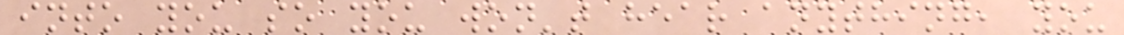into you so you won't hear anything, you
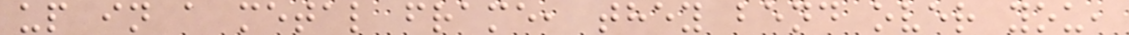up in a metal frame, they bend over you,
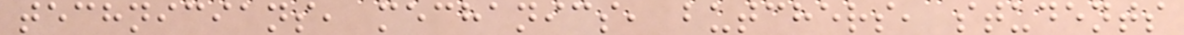technicians, mechanics, butchers, students
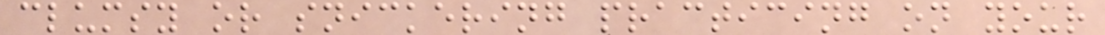clumsy or snickering practicing on your
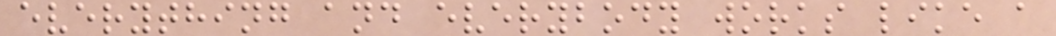everything and everybody works like a
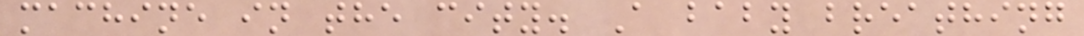machine in the city. A baby breathing
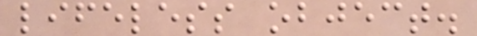lifeless object.
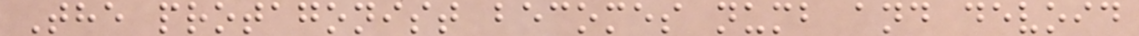The protagonist becomes numb and devoid
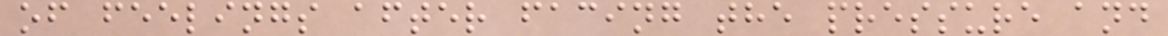of feelings after facing the pressure and
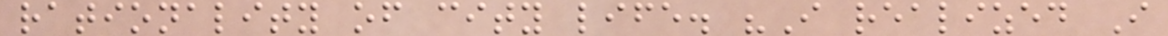rationality of city life. "I realized I
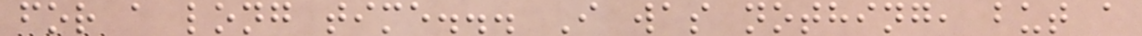for a long time... I was nothing, but a
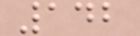142
